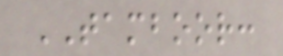TAMBOOR:
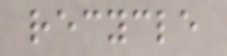recycle
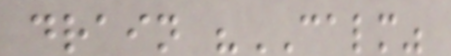drain "CALM"
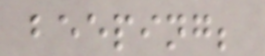beeping;
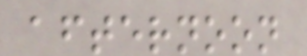afternoon
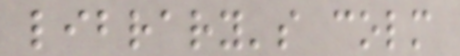library's colm
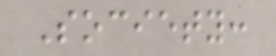Society:
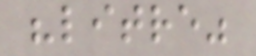"litre"
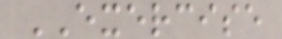EXERCISE
